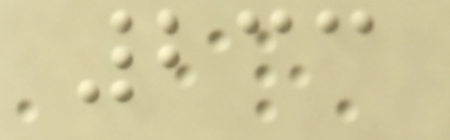233
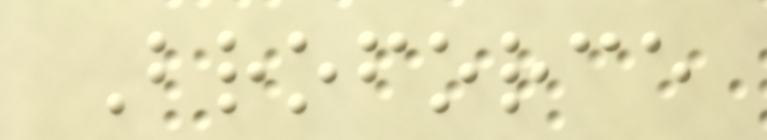Broforce
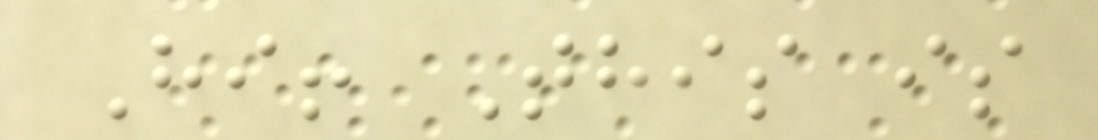Hi! This is
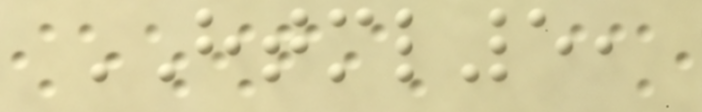HTML5,
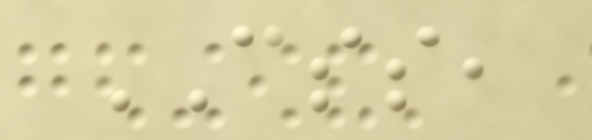CSS,
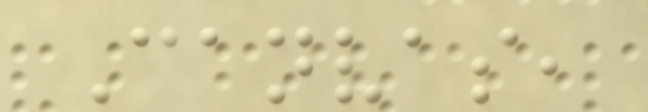Canvas,
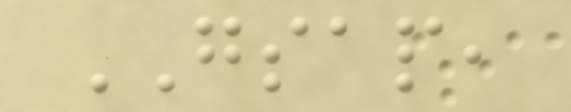GSAP,
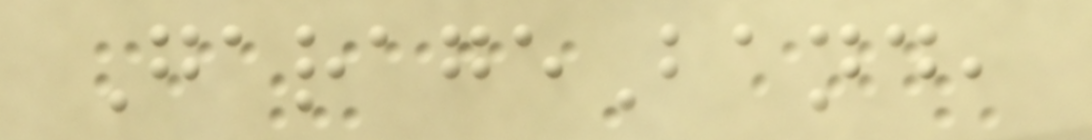GarageBand,
